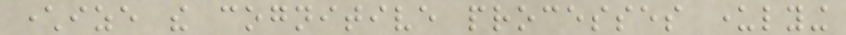characterize the cognitive processes underlying
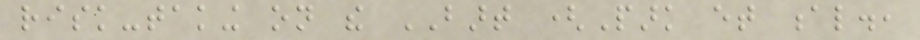risk-taking on the BART (Park et al.,
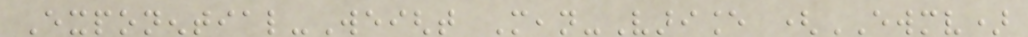Exponential-Weight Mean-Variance (EWMV)
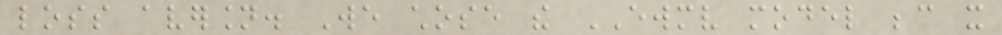loss aversion. We chose the EWMV model because it
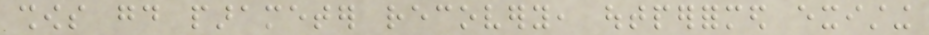shows good parameter recovery, outperformed existing
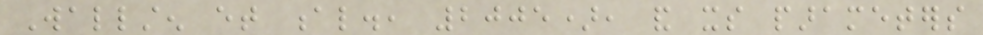Wallsten et al., 2005), and its parameters
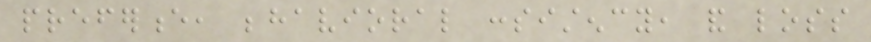preference, behavioral consistency, and loss
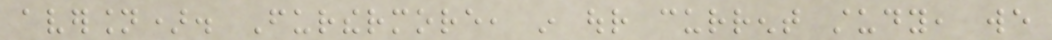aversion). Furthermore, in our current study, we
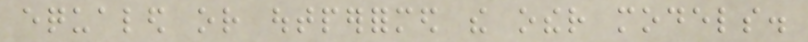equaled or outperformed the other models.
